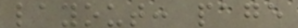layout: page
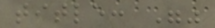title: ""
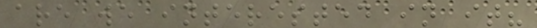are we interested in it?
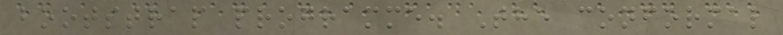bootstrap programme. The conformal
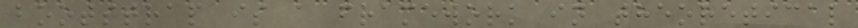bootstrap is a framework in theoretical
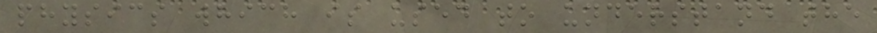physics which is used to understand the
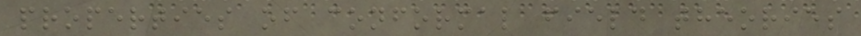properties of conformal field theories
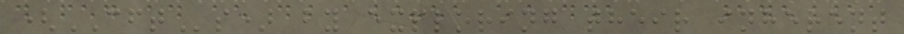(CFTs) by exploring their inherent
